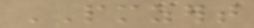PMZERT
